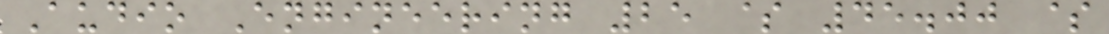Audio Engineering 25 $ 45.00 $
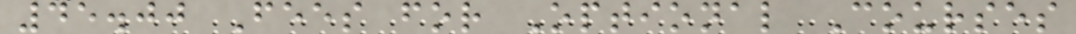45.00 Fees for Optional Courses
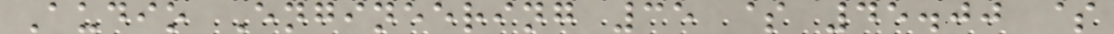Audio Engineering 35 $ 45.00 $
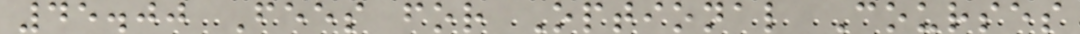45.00 Fees for Optional Courses
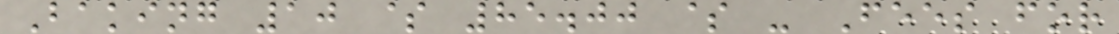Baking 10 $ 85.00 $ - Fees for
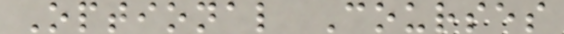Optional Courses
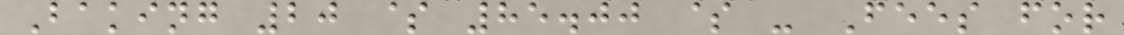Baking 20 $ 85.00 $ - Fees for
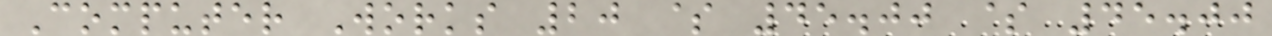Computer Works 20 $ 45.00 $ 45.00
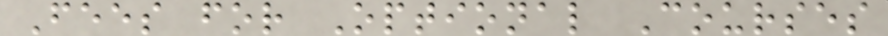Fees for Optional Courses
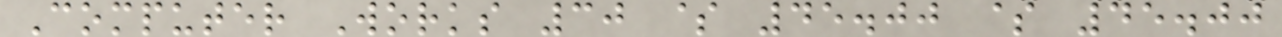Computer Works 30 $ 45.00 $ 45.00
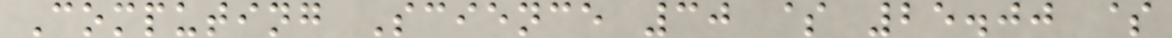Computing Science 30 $ 25.00 $
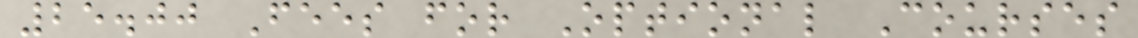25.00 Fees for Optional Courses
